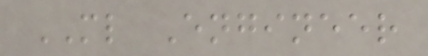ML Engineer
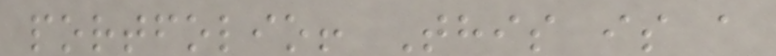portfolio! This is a
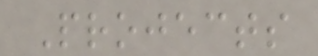Projects
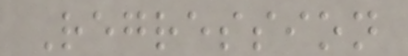Regression
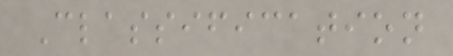Classification
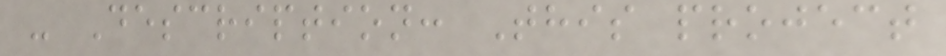- Description: This project
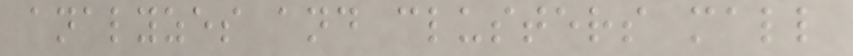analyzes and clusters mall
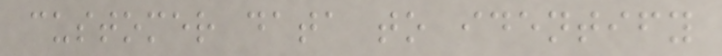customer data to identify
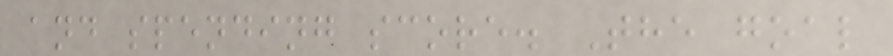and spending score. The goal
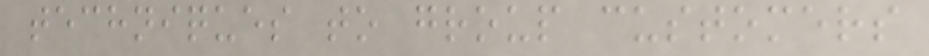techniques to group customers
